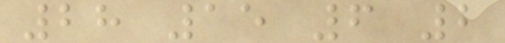28 15 6 2
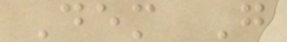Dem G
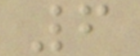6
